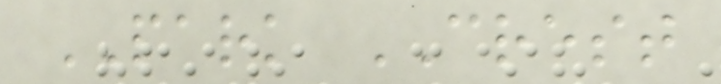PARK CREST
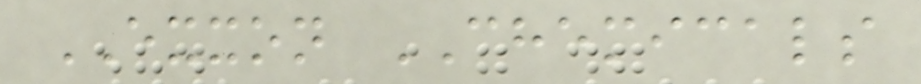EXXON CHEMICALS
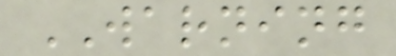WARNING
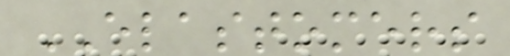ELASTOMERS
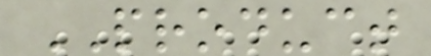PRODUCT
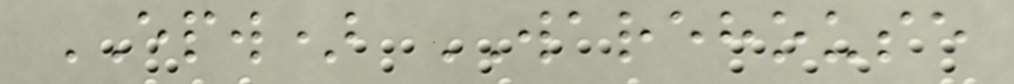EPW) WAREHOUSE
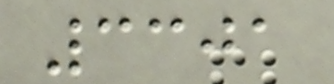3301
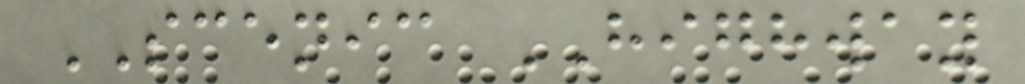SCENIC HIGHWAY
